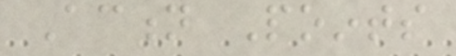Action Points
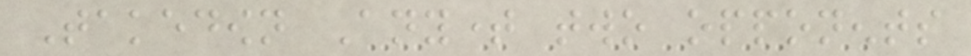Takedown Anytime two opponents
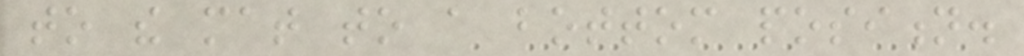to the mat to a bottom position.
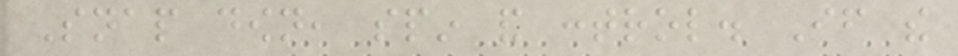Snap down, spin and control. If the
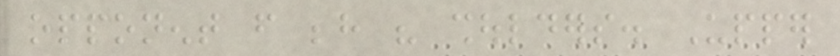opponent from behind his shoulders. Upper
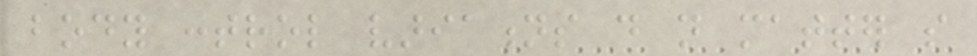body control variations do not matter so
